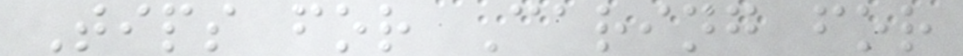Tips for Caring for
